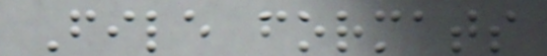File formats
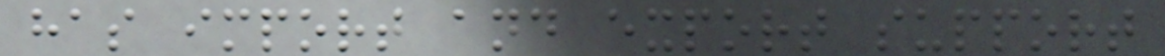has import and export support
